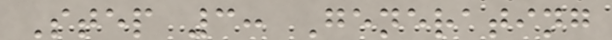Step 3: Generating
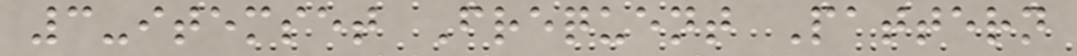3-itemset Frequent Pattern
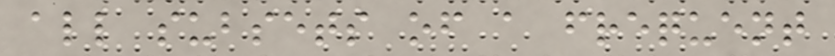all subsets of a frequent
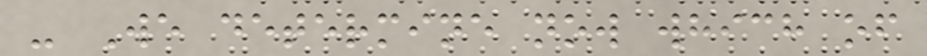- We determine now which of
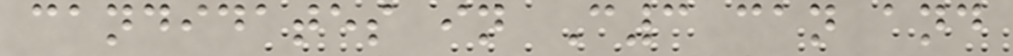candidates in C3 can and
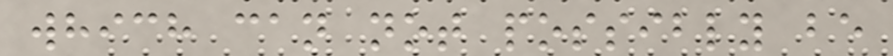which can not possibly be
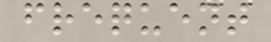frequent
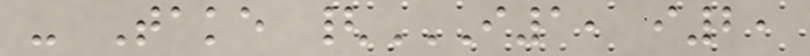- Take {I1, I2,
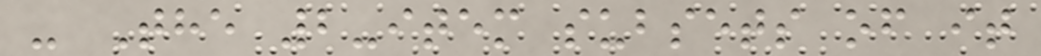- The 2-item subsets of it
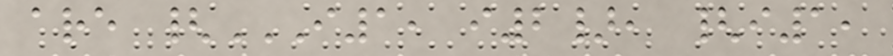are {I1, I2}, {I1,
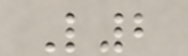L2
